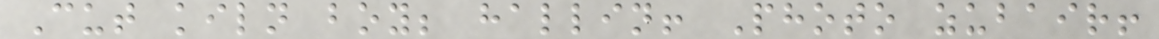Cut kiln boy; hallin! Photo zubair!
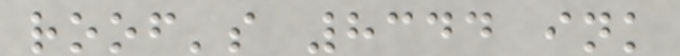roof's 8344 ink
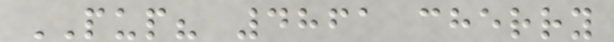PUP? 4861 cherry
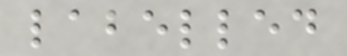labelled
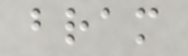bram
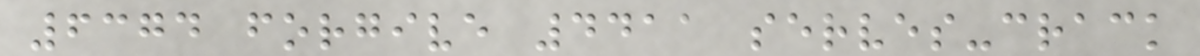6374 forgive 4411 serves-crack
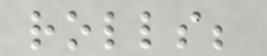rolls;
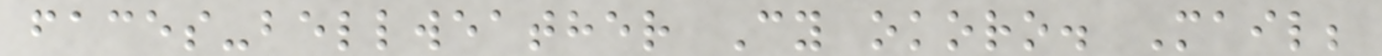faces-bellweather Cy okoro. Mail;
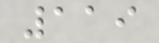119
